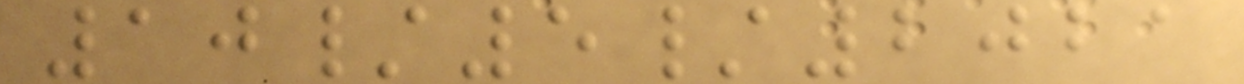10/5/2021
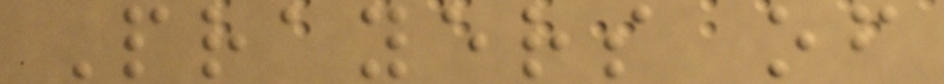Prayers of
